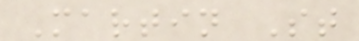Martin St
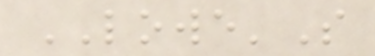LOWE'S
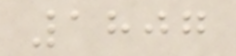1807
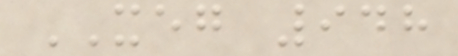XEG 948
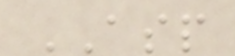ASP
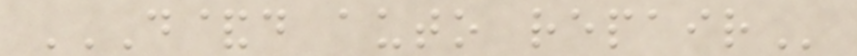D&D AUTO REPAIR
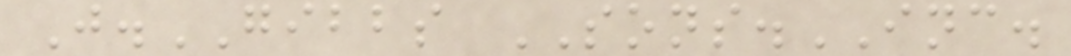J.GIBBS SONS.INC.
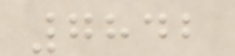7842
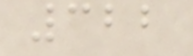322
